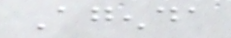Agenda
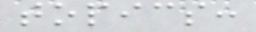topics:
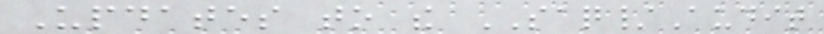Updates to the SAQ/Audit
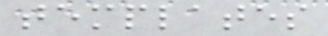templates
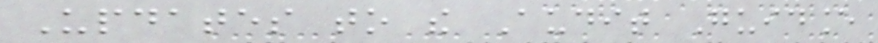Updates to the Audit Guidance
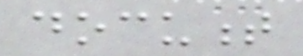document
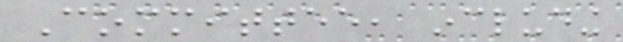Committee, including
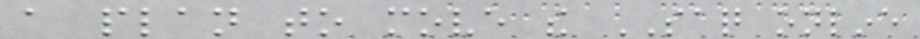a plan to move the SAQ online
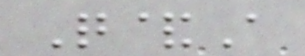Q&A
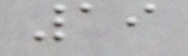19
